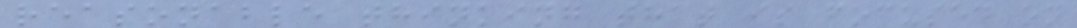reasonable thinking that is focused on
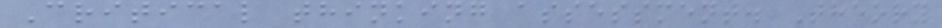Critical thinking assessment. Theory
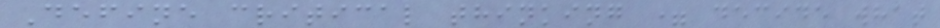Define critical thinking = decide what
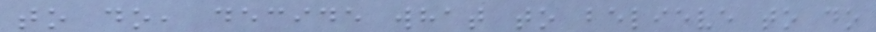to do, decide what to believe to do
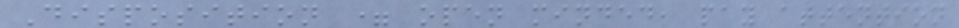Disposition = open minded, pay attention
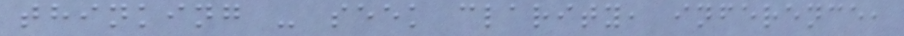thinking - seek clarity, inference,
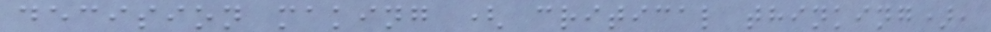decision making ( critical thinking),
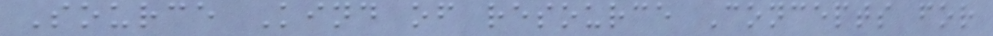Source Kind of resource Concepts for
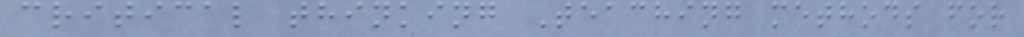critical thinking Teaching methods for
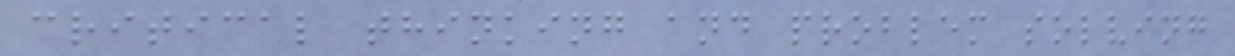critical thinking and problem solving
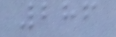286
